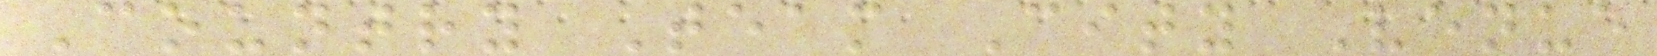Country Team City Venue
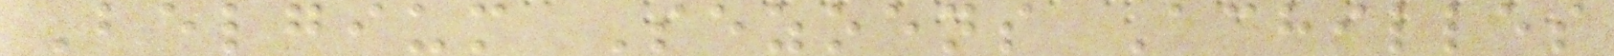Belgium Sezoens Achilles
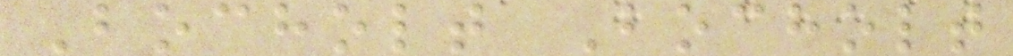Bocholt Bocholt
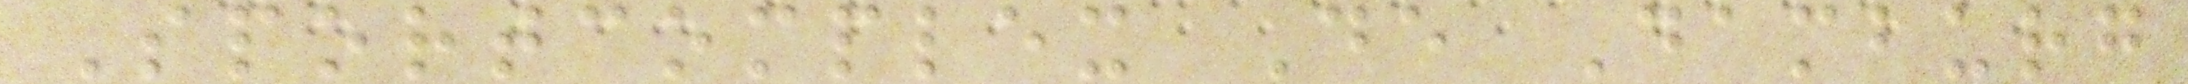Sportcomplex De Damburg
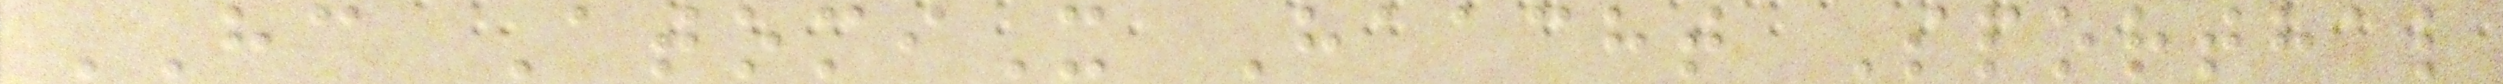HC AtomiX Haacht Sporthal
